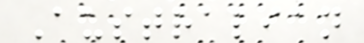Australian
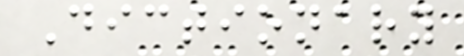Dictionary
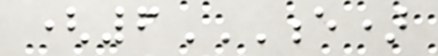(6E)
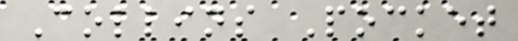Collins Pocket
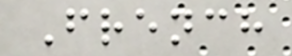French
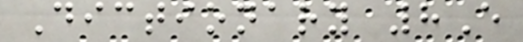Dictionary 8E
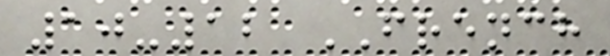10-12 FRENCH
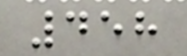458
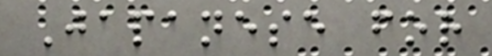Japanese for
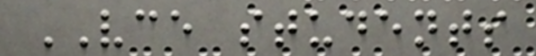VCE students
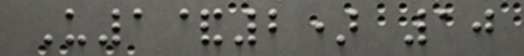U1&2) 10
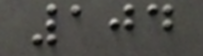104
